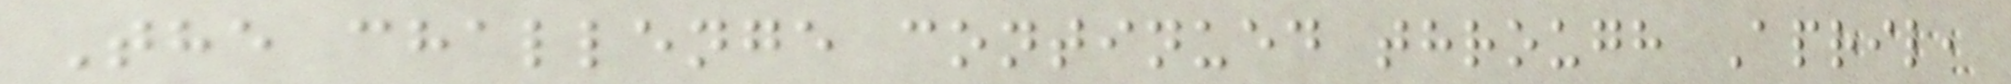The challenge continued through April,
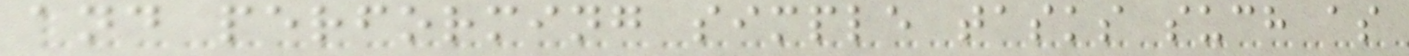and performing simple tasks such as
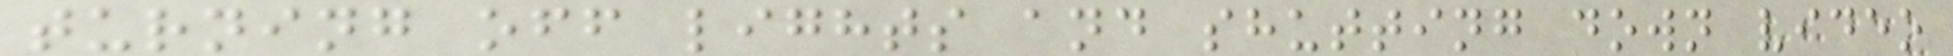turning off lights and shutting down video
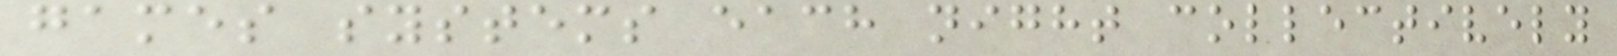games systems each night collectively
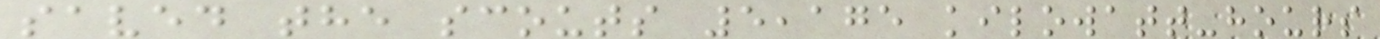saved the scouts 5,175 kilowatt-hours
